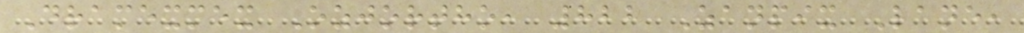Dramexmex Ozjortho, 822 Zanpix Lane,
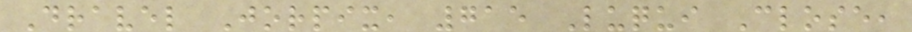Dravel Jorpix, 715 Luqui Close,
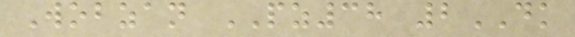Wobzan PZ38 2DK
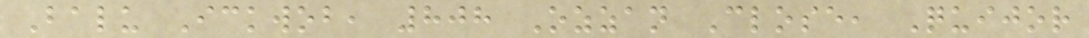Balu Ickwob, 808 Ozzan Close, Quijor
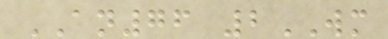AN76 2WM
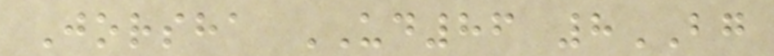Jorsha UD86 8BG
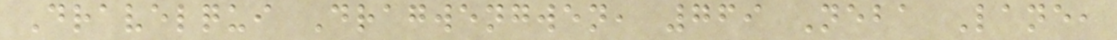Dravelqui Dragwengwen, 769 Neba Lane,
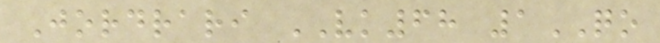Jordrari VK68 1QO
